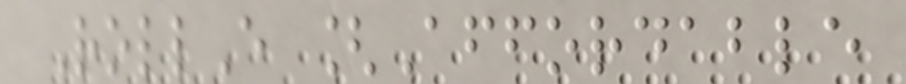RollE [Affordable
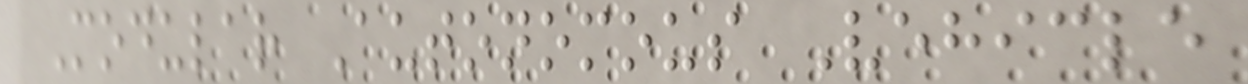Modular Autonomous Vehicle
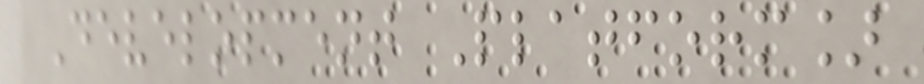Development Platform]
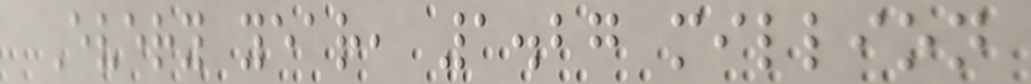Every year, 1.27 million
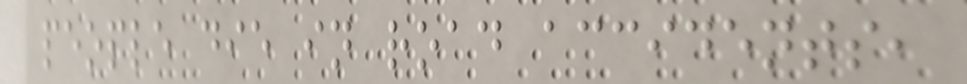people die in road accidents,
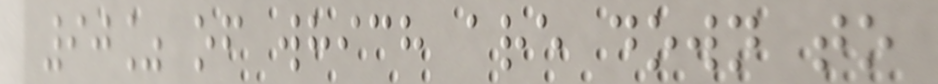90% of which are down to
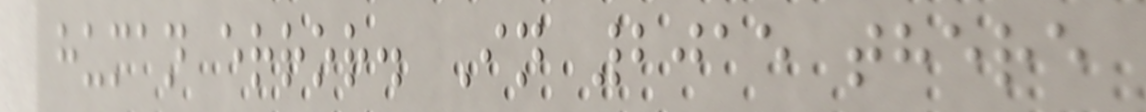human error. In 2015 there
